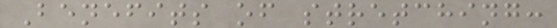Benefits of stretching:
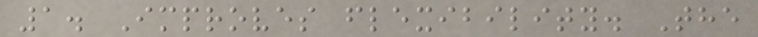1. Improves flexibility. The
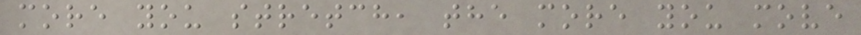more you stretch, the more you move
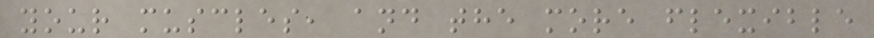your muscles, and the more flexible
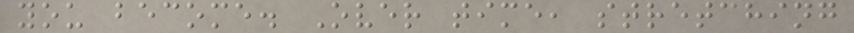you become. Over time, stretching
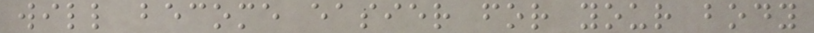will become easier for your body
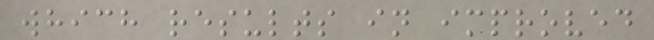which results in improved
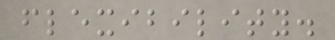flexibility.
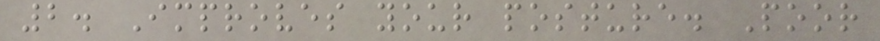2. Improves your posture. Poor
